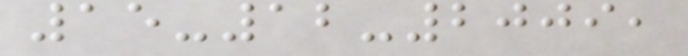15-12-2009,
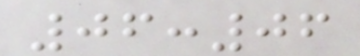06:06
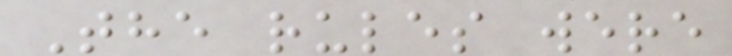The rules were
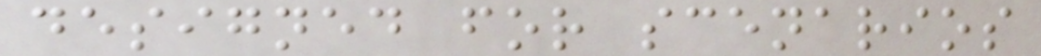designed for scenarios
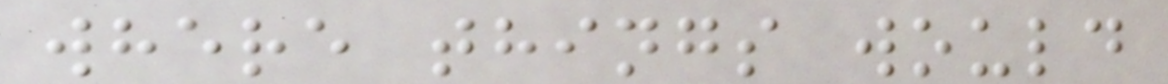where things would
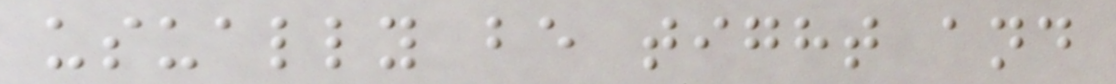usually be tight and
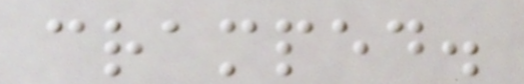cramped.
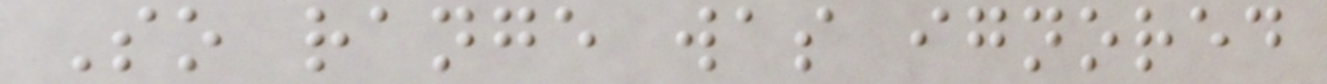So range was ignored
